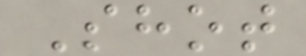Shot
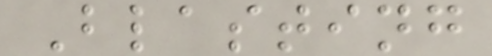Blasting
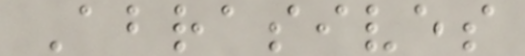Abrasives
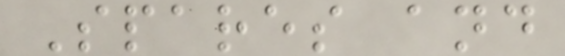Spares and
